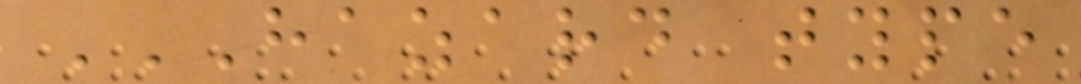HAZARD TYPE
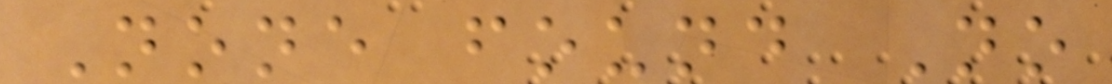None found No
